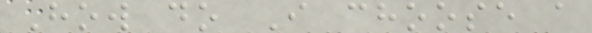How do I choose a
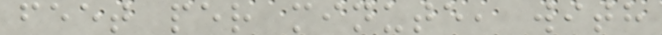feet per minute, with
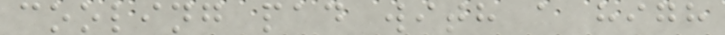cooling pad with a high
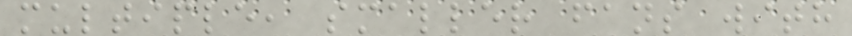multiple, smaller fans with
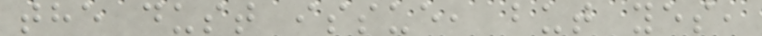the dust issue, but yes,
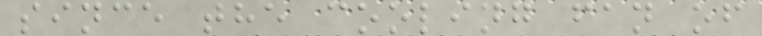since the cooling fan of
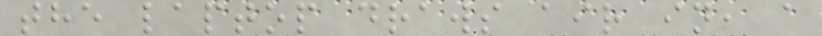the laptop draws air in, a
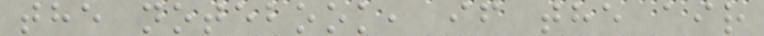the notebook, if the air
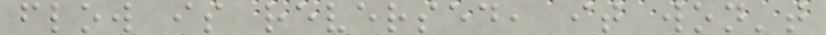flow is reversed, it won't
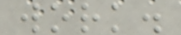work.
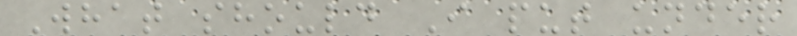What should I put under
